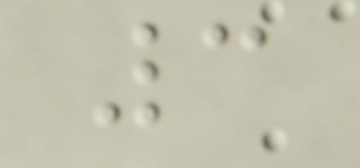3
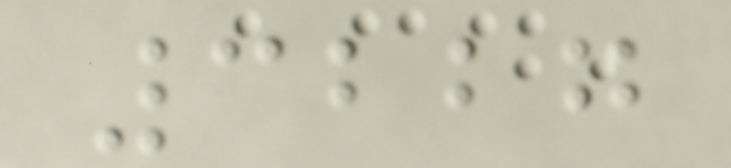3227
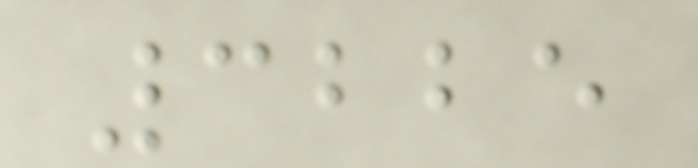3225
